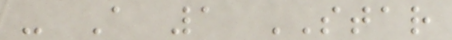- A 1 STAR
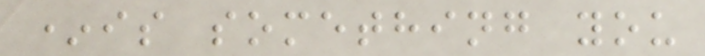*is something you
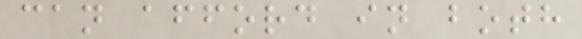can afford in both
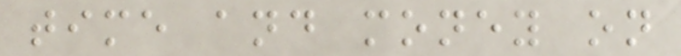time and money on
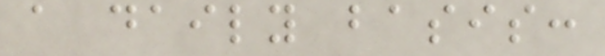a daily basis:
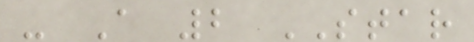- A 2 STAR
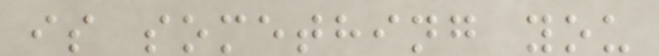is something you
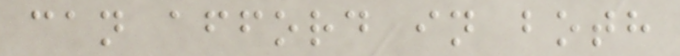can afford in both
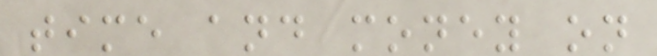time and money on
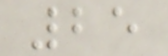25
